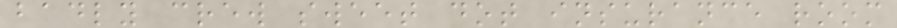badly crew sweet dot insurance room
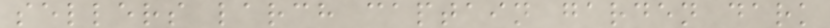sellers larch captain garden dark
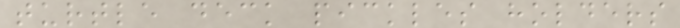turtle deck pickles holders
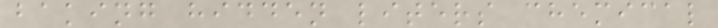baking hidden liters chemical
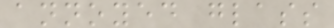annoyed glass
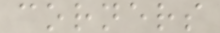corners
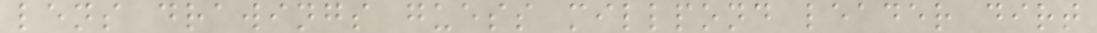lens drawings guess millpond leader dirt
